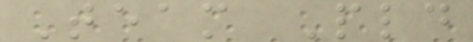Team Pld
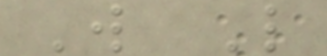W L
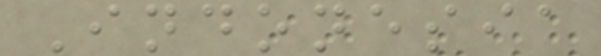Indonesia
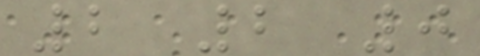2 2 0
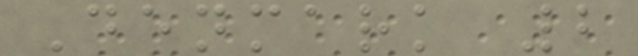Denmark 2
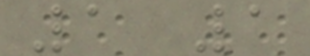1 1
